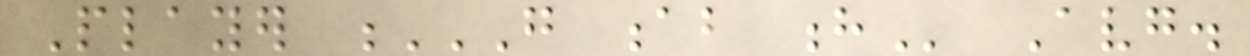Player G AB H Avg.
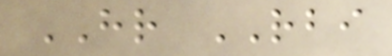HR RBI
